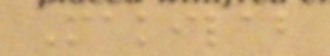Makilab
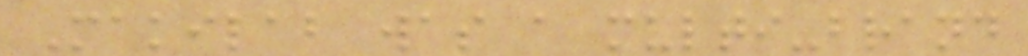Makilab was a multi-brand
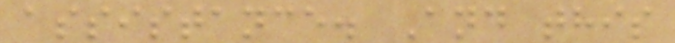assistance. And this
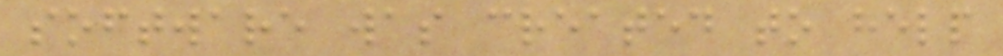software was created to help
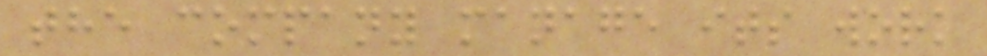the company manage its work
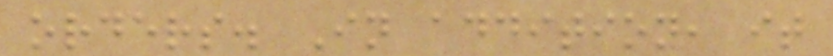orders. In addition, it
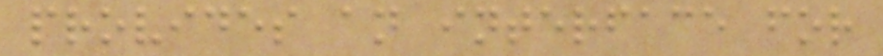provides an interface for
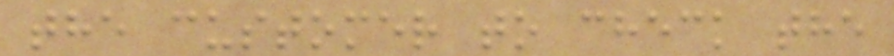the customer to check the
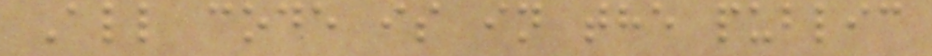All code is in the public
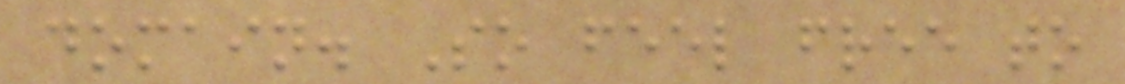domain. So feel free to
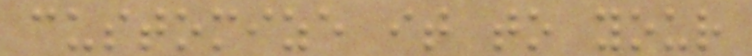customize it to your
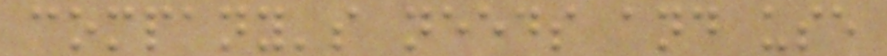company's needs and use
